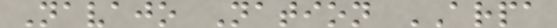Navajo Nation ARPA
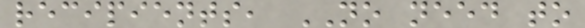recipients, NO need to
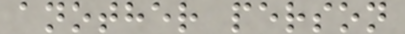another person
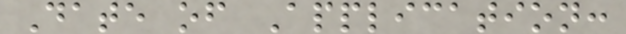Date of Application:
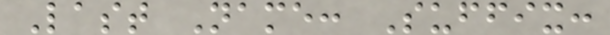Last Name: Suffix:
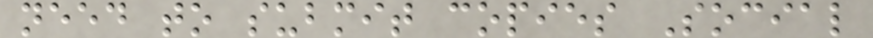need to submit copies Social
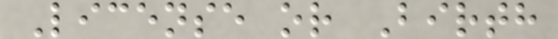License or Birth
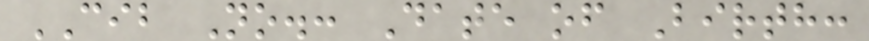CIB No.: Date of Birth:
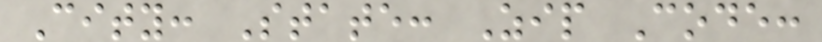City: State: Zip Code:
